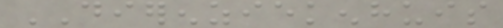DIERENZIEKENHUIS
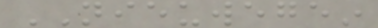NIEUWEGEIN
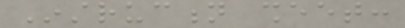Instruction sheet:
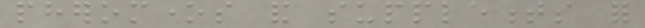pheromones and supplements for
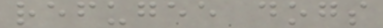refugee dogs
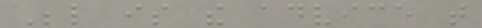Below is the advice that
